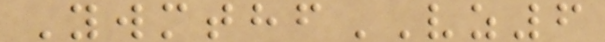YwmthfVZ6
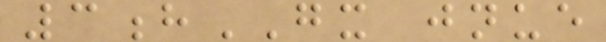3hGX jnue
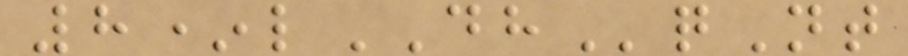8*lDHqNt
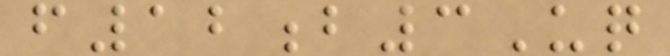f12b3Uq
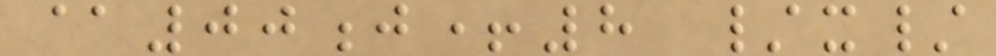@00j+8 /x/
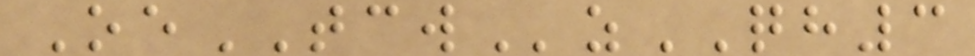OeTCWzQH3
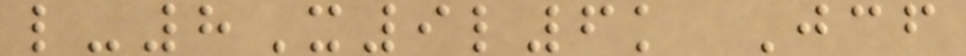l-8X9l6k Jcf
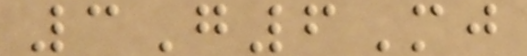3G6Mj
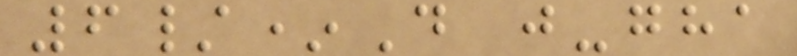6/*D j-gha
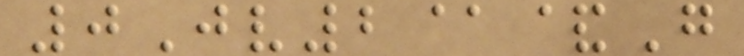0Jv2@&G
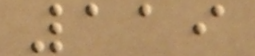119
